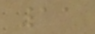11
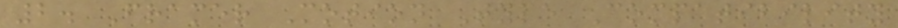2. Framer Motion Type Compatibility
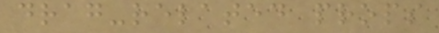drag-related props
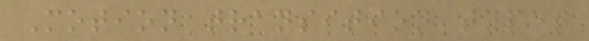Motion transition types
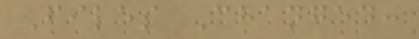Files Changed:
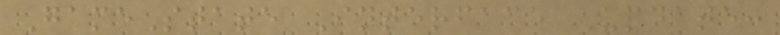GameState Interface Update:
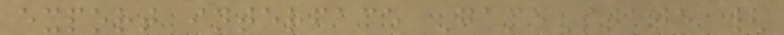export interface GameState {
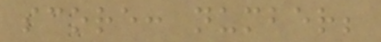score: number;
